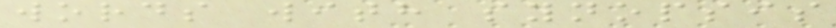words with synopsis
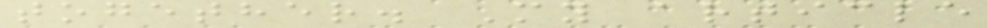together. My article
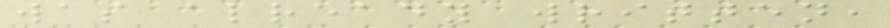was already written,
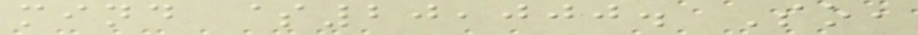mind $20,000. So,
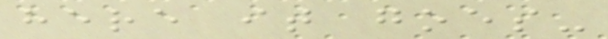here it goes-
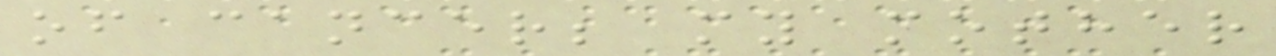of cancer; my mother
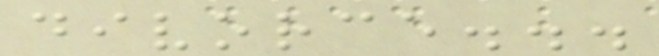divorce...
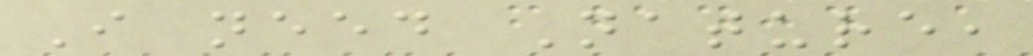I need Nature,
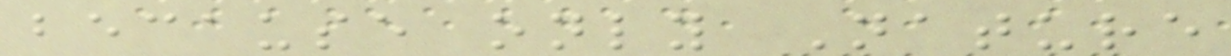because only Nature
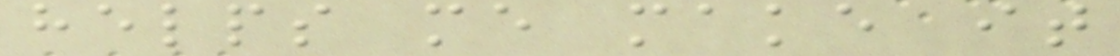helps me make it
